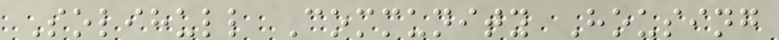Solihull Community Housing
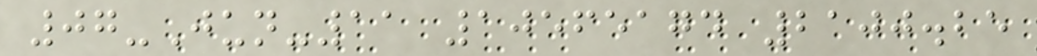07-Jun-11 10565174 2100.25
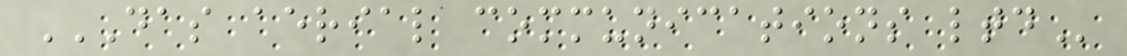DAS AERIAL COMMUNICATIONS LTD
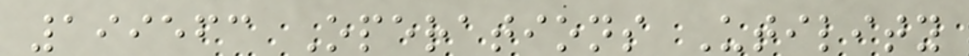199563 Operations Utility
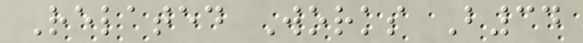Related Works B34
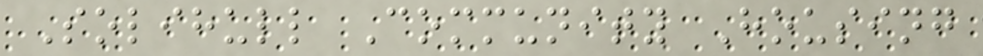Solihull Community Housing
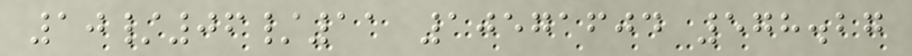10/06/11 10571604 578.27
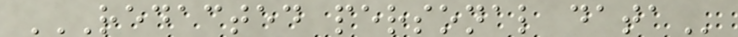REDACTED PERSONAL DATA
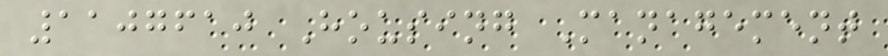1107610 Housing Management
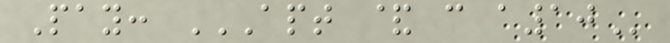Pay: APT & C A10
